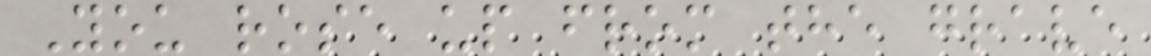You rose up from the grave
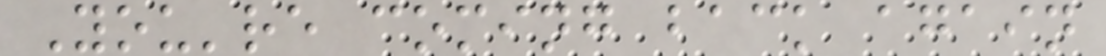You're coming back again
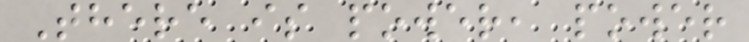There is power, power
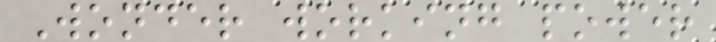Wonder working power
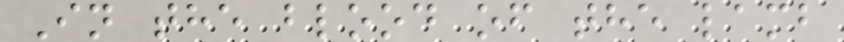In the blood of the lamb
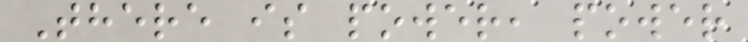There is power, power
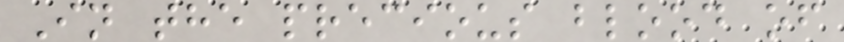In the precious blood of
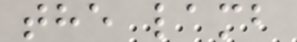the lamb
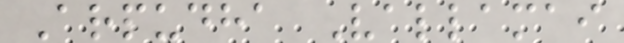Arpudha Vallamai
